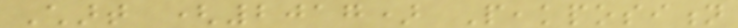Chart (2017) Peakposition
